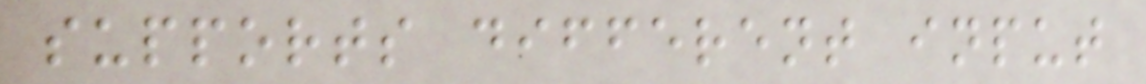supports different input
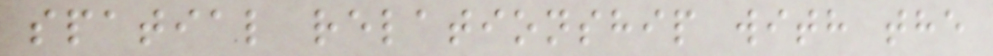spatial relationship with the
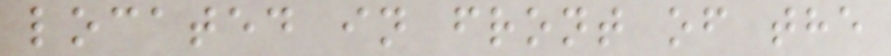located in front of the
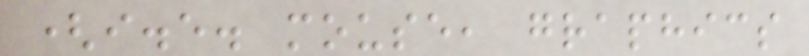(i.e. mouse, graphics
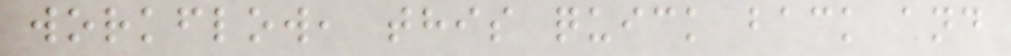workflow, this quick back and
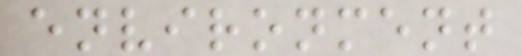environment
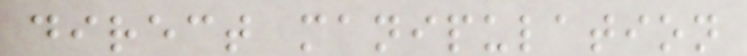direct manipulation
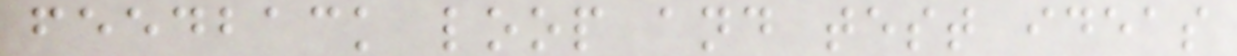feedback loop and test ideas
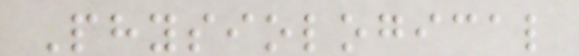Physiological
